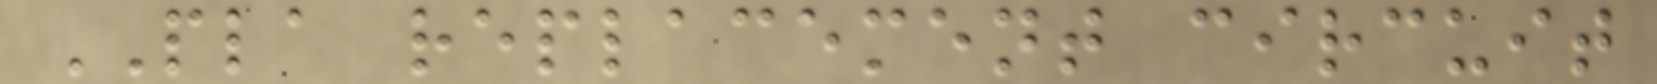PLA replacement circuit
